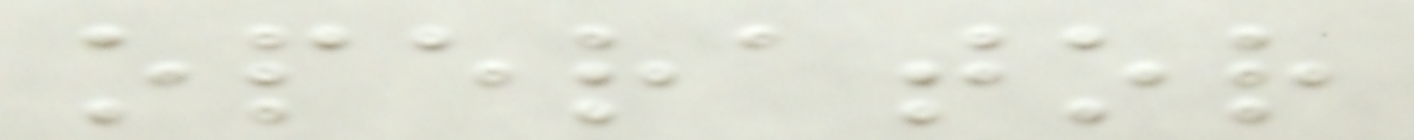operator
